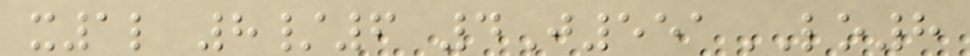x1l 8/6 4J551LO8
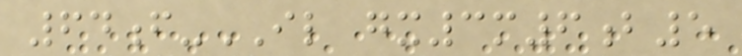64f-IL gx3m6b5
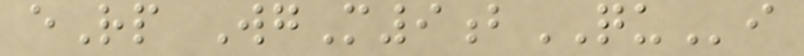eRp WgM9bQUi
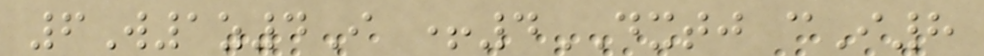6W1z4I +4DXTJ cI8
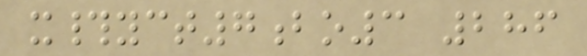x#yct7bo3 286
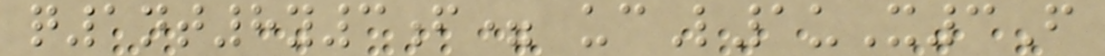q1nt8y3f= ucL1uX3F
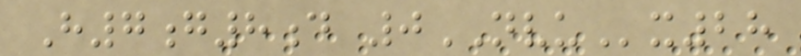H7g8d 0NVUx28
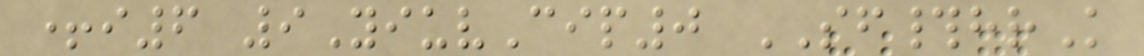+i6 9YiuvCip0 SF#hrK
